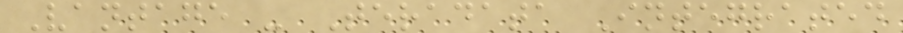Vantage - Teradata Integrated
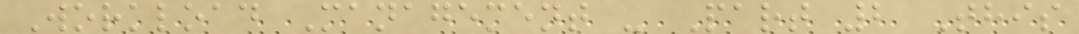Workload Management - Part 2 This
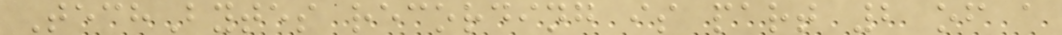TechBytes recording is part 2 of a
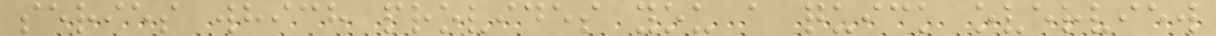series which provides you a quick overview
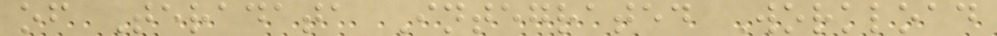of Teradata Integrated Workload
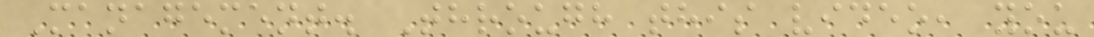Management. Through this video, you
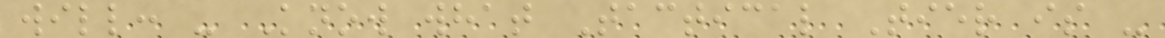will: - Know what Tactical Tier is -
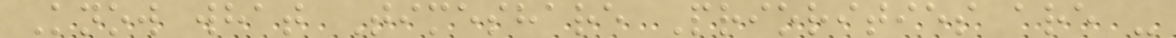Know what Timeshare Priorities are -
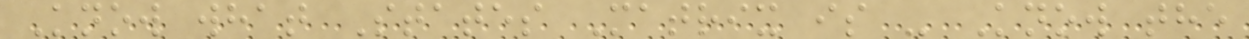Know what States Matrix is - Know the
